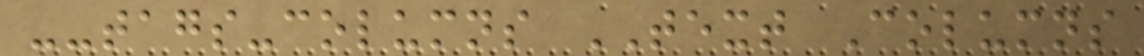--tags-columns TEXT Columns
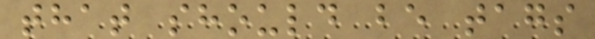that should be tags
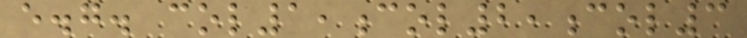e.g. col1,col2,col3
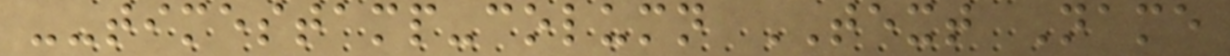--timestamp-column TEXT Name
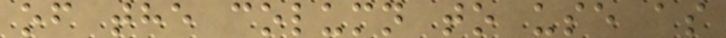of the column to use as
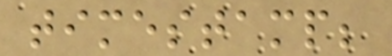timestamp;
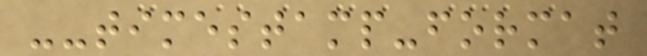--timestamp-format
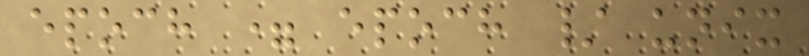epoch = epoch / unix
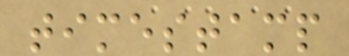timestamp
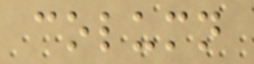column
